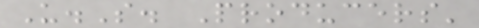U.S. Producers'
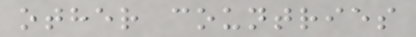other countries
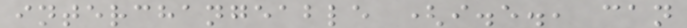interchangeable (i.e., can
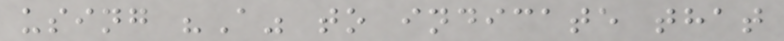using "A" to indicate that
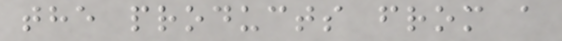the products from a
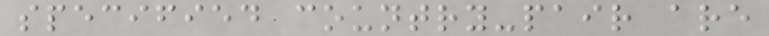specified country-pair are
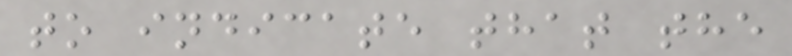to indicate that the
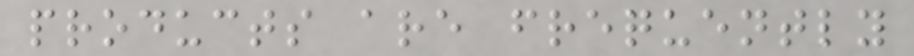products are frequently
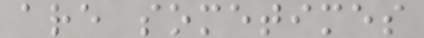are sometimes
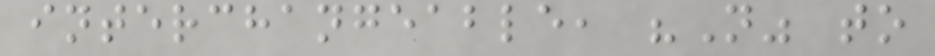interchangeable, "N" to
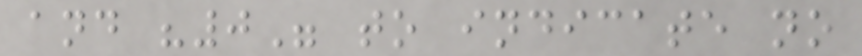and "0" to indicate no
